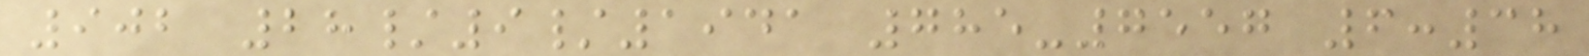902 28/9/1941 785-7557 6:38
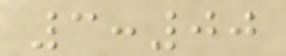3:00
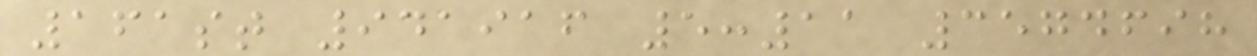161st 941916 5:11 3574698
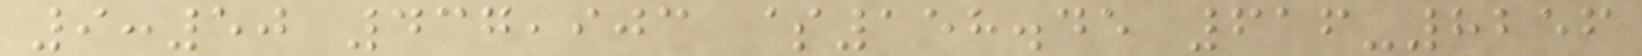9:50 437,903 $158.45 616-8256
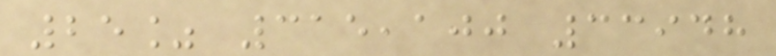25% 315,100 33948
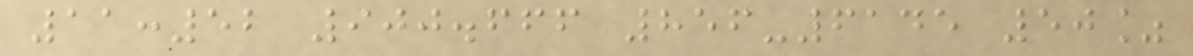11:52 900.666 856-6145 50%
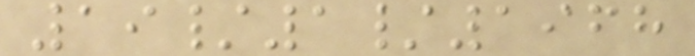19/1/1968
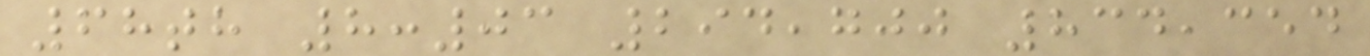68th 8:03 294,700 834,354
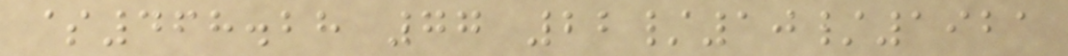$468.28 77 22/10/1921
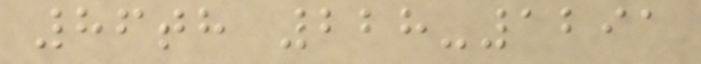86th 228-1291
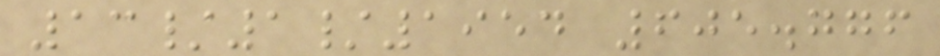13/1/1954 605.776
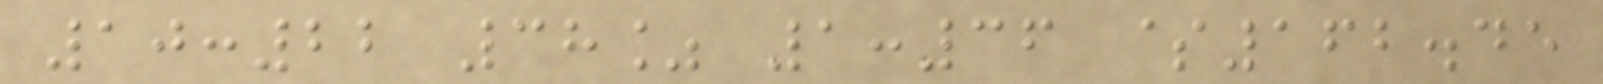10:22 38% 1:36 $162.45
